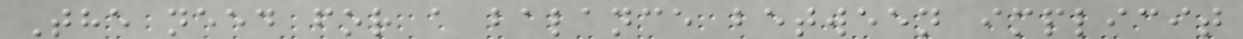The need for a balance between implicit
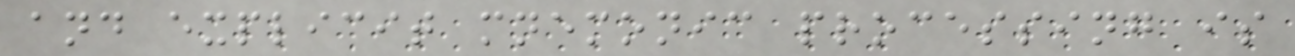and explicit mnemonic processing is
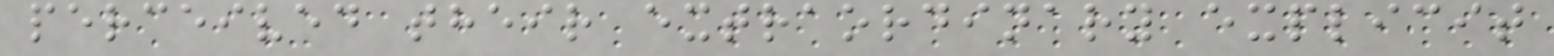perceived their extraordinary explicit
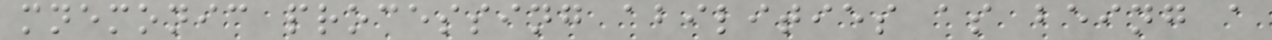mnemonic processing abilities as being a
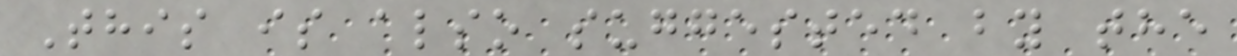This is also suggested by the
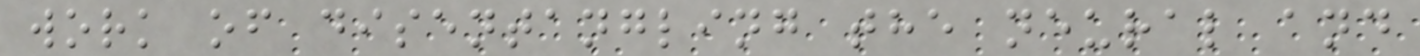work of disentangling the neural and
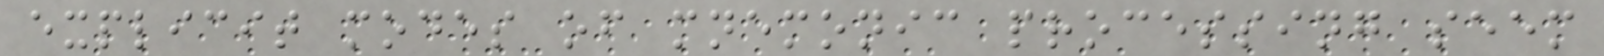explicit modes of mnemonic processing seem
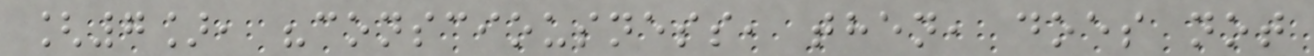[7], "consciousness, then, does not
